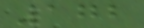172
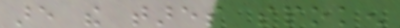are the tares spoken
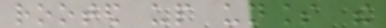rooted up unless the
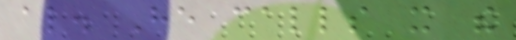also. He calls it the
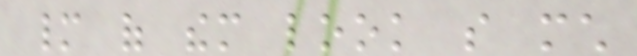many of them look so much
